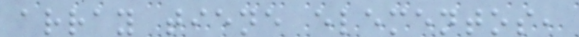array tiene elementos,
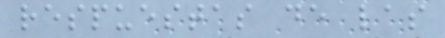respuestas de las
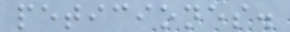peticiones.
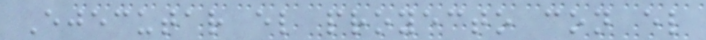Ejecutar el proyecto con el
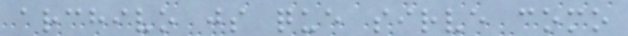archivo js que sirve como
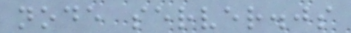node server.js
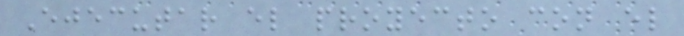Ejecutar el proyecto con el
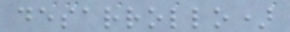desarrollo)
